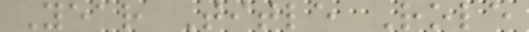Year Title Role
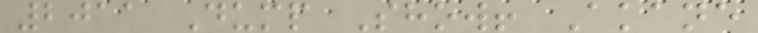2011 Dump Show! Akane
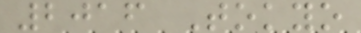2016 Tokyo
